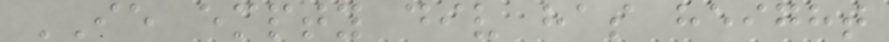IE empty div has height
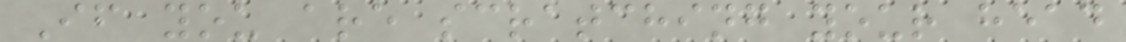If you are scratching your head
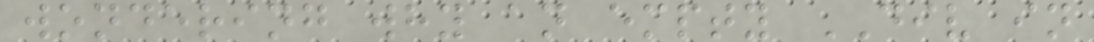wondering why an empty DIV in
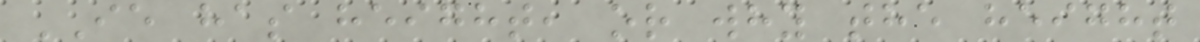IE has height, or why the height
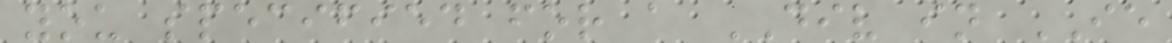you specified for a DIV in IE
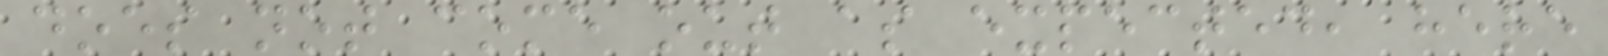does not come out as expected, here
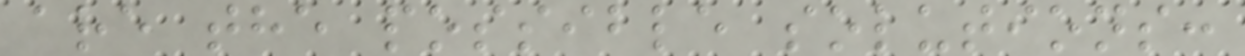are the possible solutions:
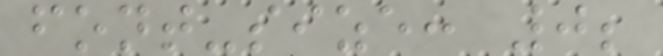font-size: 0;
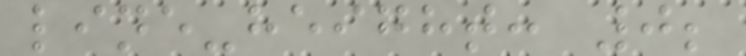line-height: 0;
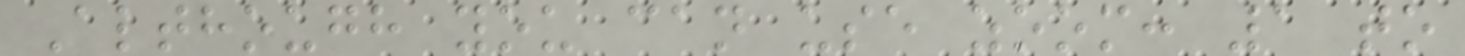Although you can use zoom: 1 to
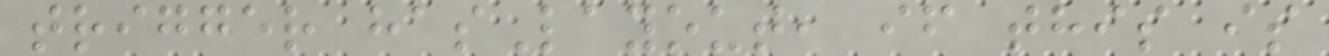trigger hasLayout, if this is
